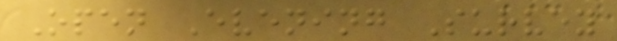Open Evening Survey
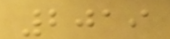2019
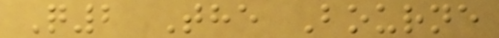Q2 The Bourne
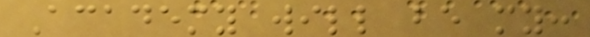Academy will be my:
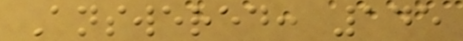Answered: 145
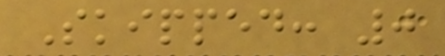Skipped: 0
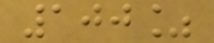100%
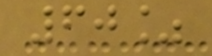60%
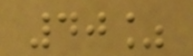40%
